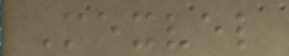Mexvel
